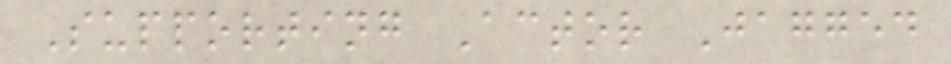Supporting Actor Jagged
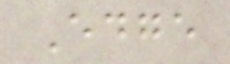Edge
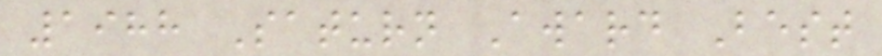1988 Saturn Award Best
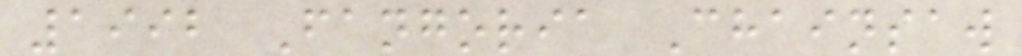1992 Fangoria Chainsaw
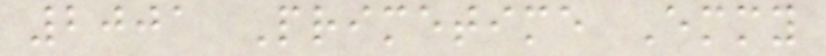2001 Primetime Emmy
